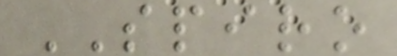SPIRO
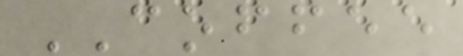COFFEE
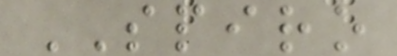SPIRO
